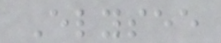Elysee
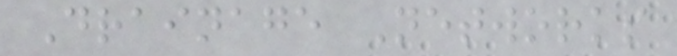Drainage Networks
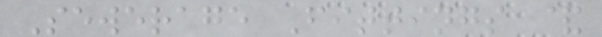Sewerage Fittings &
